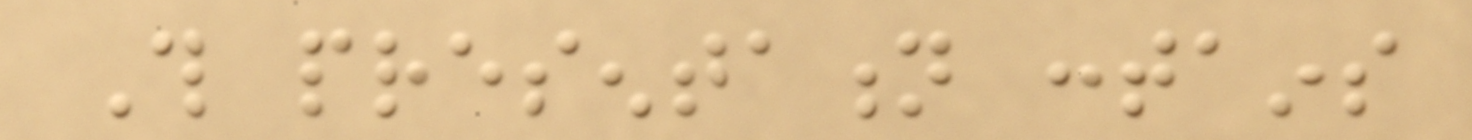This presentation contains
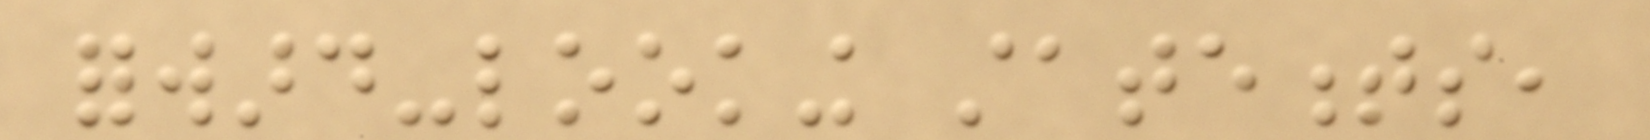forward-looking statements,
